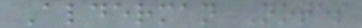Alderman Notes
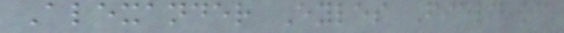Alexander Eyles Field of
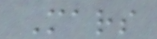Mars
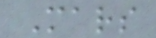Mars
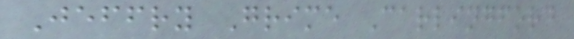Jeffry Grime Carlingford
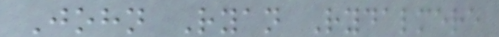John Ryan Rydalmere
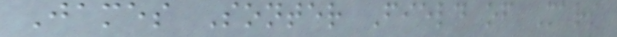James Sonter Field of Mars
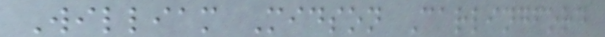William Midson Carlingford
